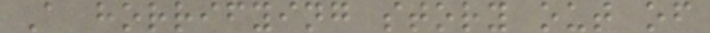A horrifying story out of
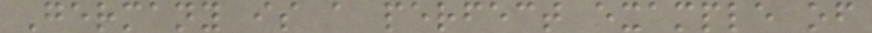Germany is a perfect example of
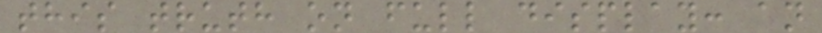this truth on full display: an
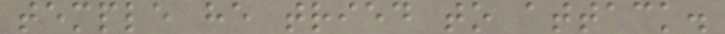temple he tried to attack.
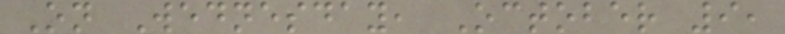On Wednesday, October 9,
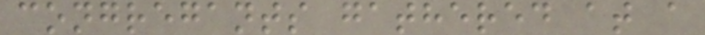congregants gathered at a
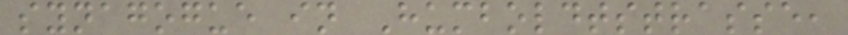synagogue in Humboldtstrasse,
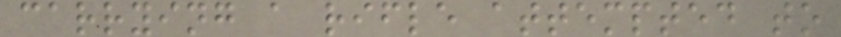carrying a rifle attempted to
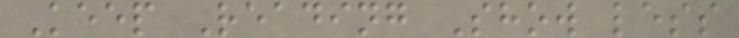Keep Reading Show less
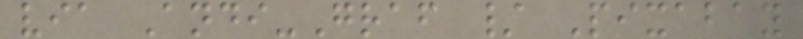via Andi-Graf / Pixabay
